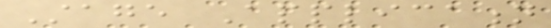Stage Application
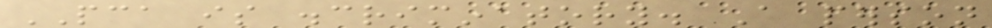PCA is discriminatory. A person
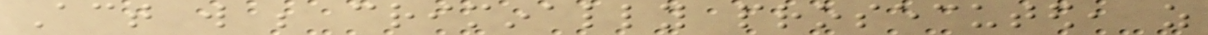Act will be criminally prosecuted, as
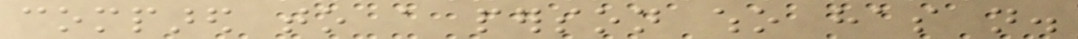compared to a person who has not.
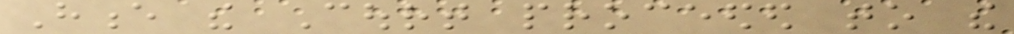Hence the Court proceeded to the
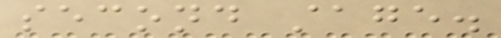second stage.
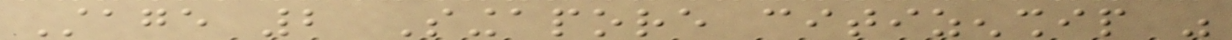Stage 2 Singapore citizenship was
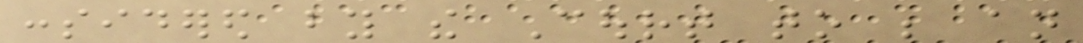considered by the Court to be an
